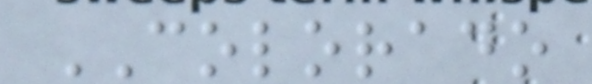COLORADO
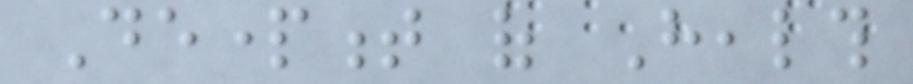Department of Health
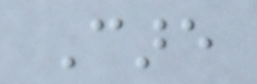Care
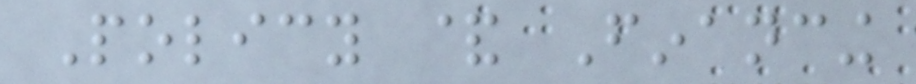Policy & Financing
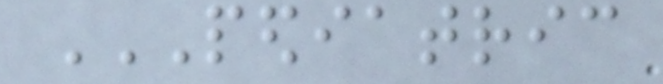PEDIATRIC
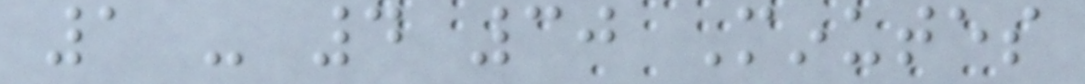1 - 4 30 Minutes
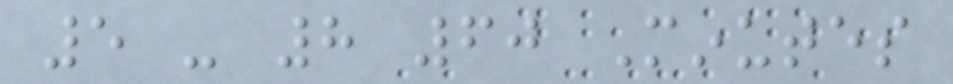5 - 8 60 Minutes
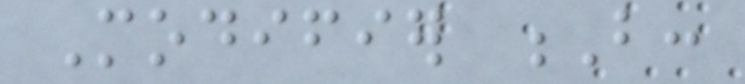Modifier B:
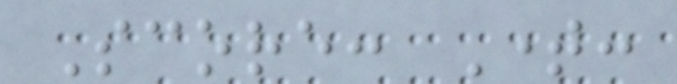Score: Time:
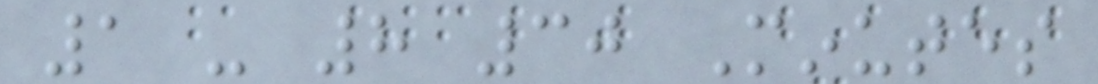1 - 8 30 Minutes
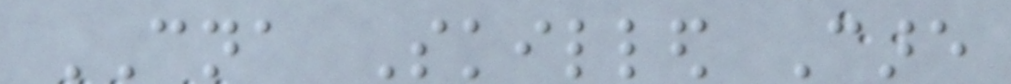CNA Skilled Care
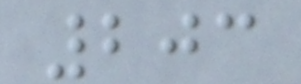203
